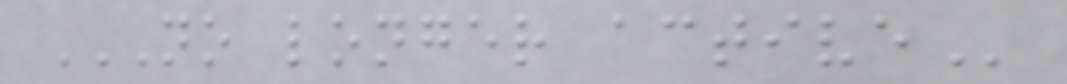NO LONGER ACTIVE
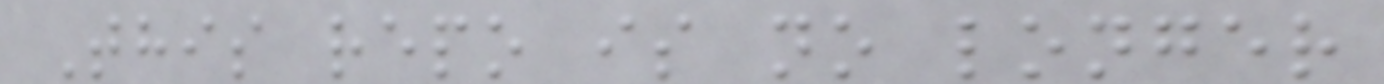This repo is no longer
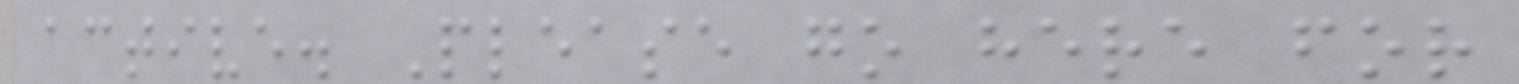active. Please go here for
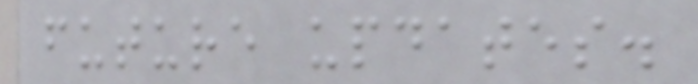future updates.
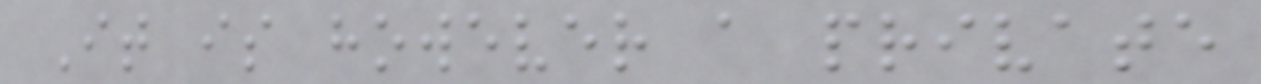It is however a private
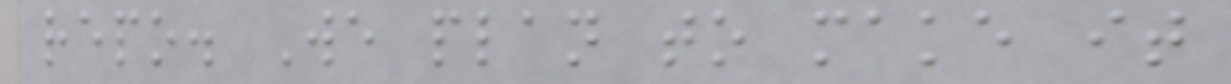repo. We plan to make it
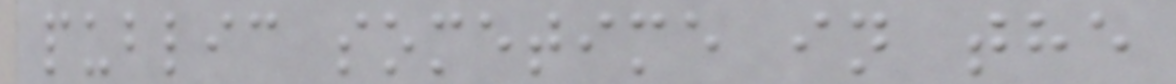public sometime in the
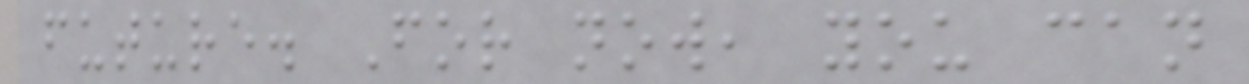future. For now, you can
